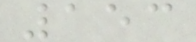153
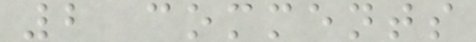2 comments
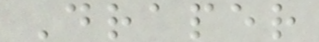Draper
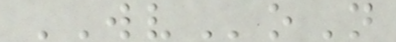WVoN
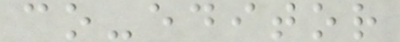co-editor
